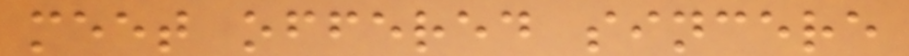meet offered sincere
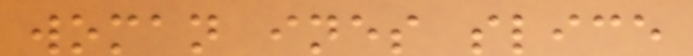woman ines slice
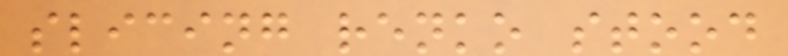slicing renko stood
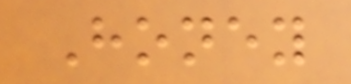Honey
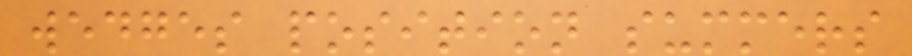wedges position summers
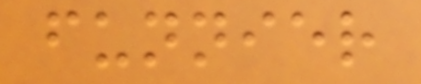funnier
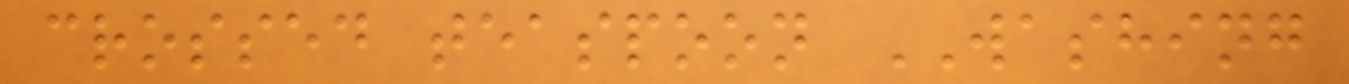crossed teaspoon WASHING
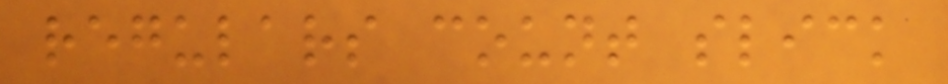regulars count slick
